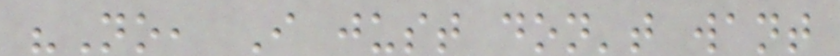"No, I just don't want
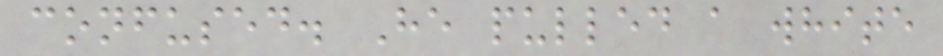confused. He pulled a white
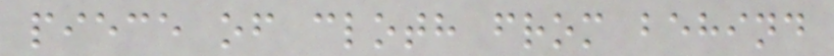piece of cloth from behind
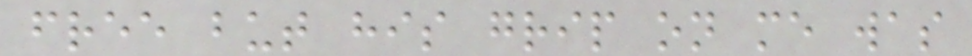free but his grip on me was
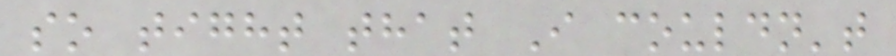so tight that I couldn't
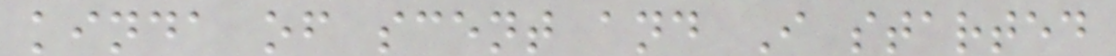kinda of scent and I started
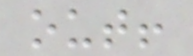out!
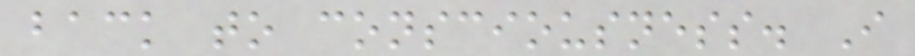back to consciousness. I
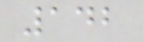142
